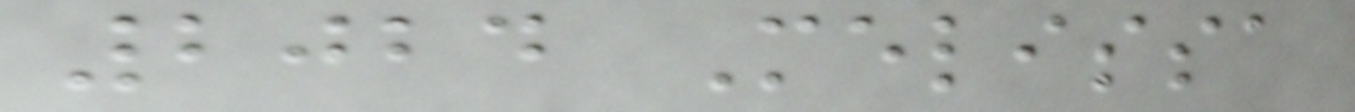2024 Melissa
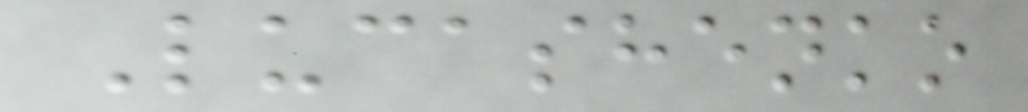Lucashenko
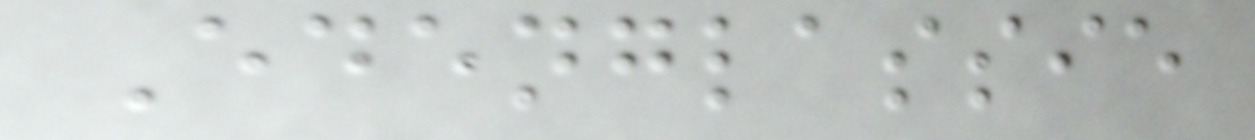Edenglassie
